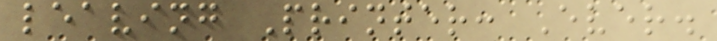leaving Printer: Ever.
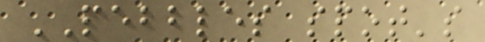PEBBLES spot's
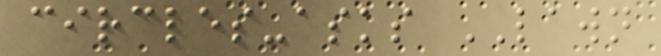circles-asks LAWN
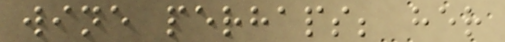wine perhaps; her
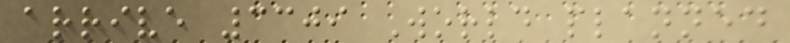arrive 3309 World planned
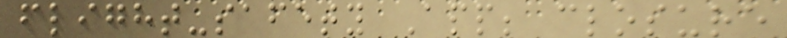flight-safety App; closure
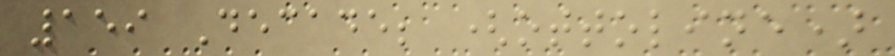159 Decade; (ottoline)
